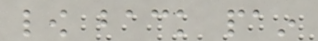low back pain
